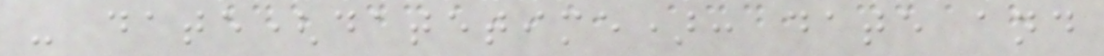- date(datetime): date and
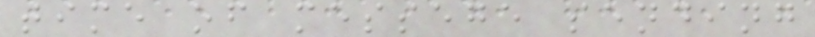time of messege sending
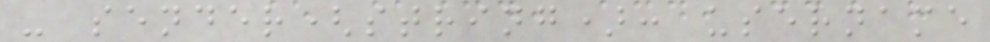- sender(string): username
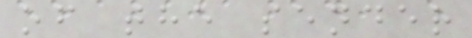of the sender
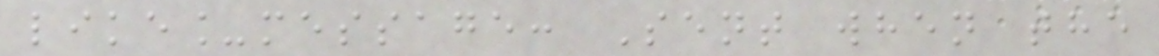like_message: Sent when the
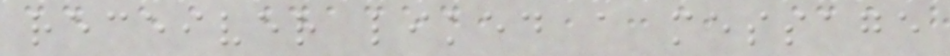receiver liked a message
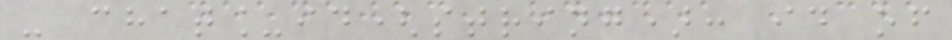- chat_id(string): id of
